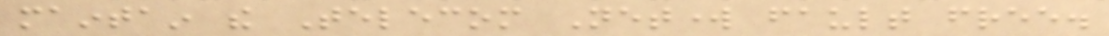maintain the Telecom Network fault free.
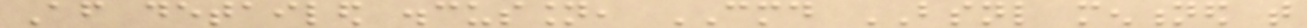After detailed discussion, CMD BSNL mentioned that
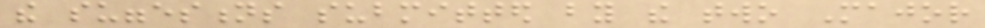the suggestions submitted by the two Major
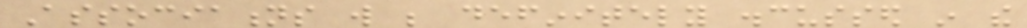Associations will be definitely discussed in the
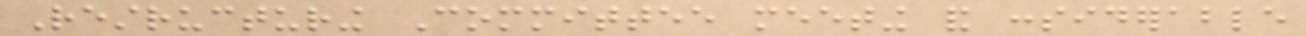Restructuring Committee meeting and considerable
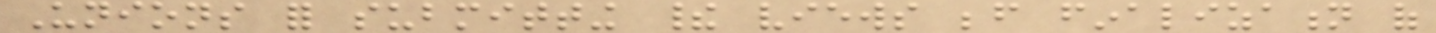Unions for submitting their views before finalization of
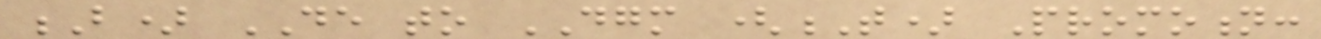B) DE to DGM (T) Promotion:
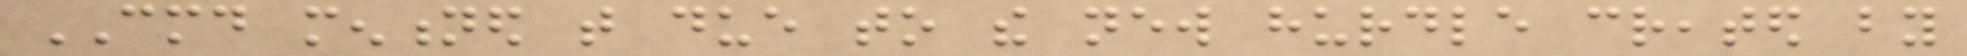CMD mentioned that due to the new hurdle created by
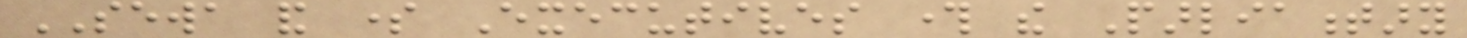SEWA and some Executives through the Parliamentary
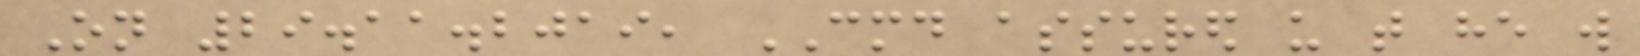On 29.11.2019, CMD assured us that he will
